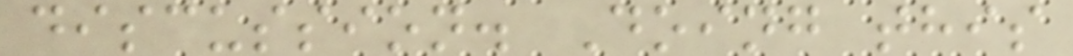discussion. Doing this
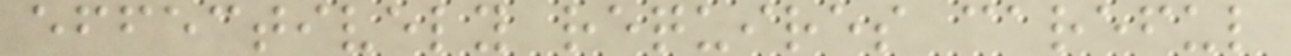effectively requires careful
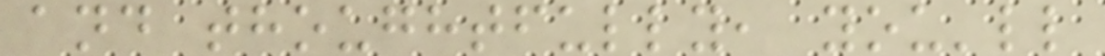and thoughtfully, you'll
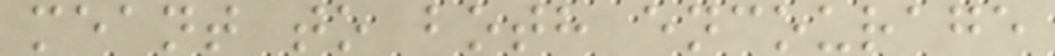meant to both encourage
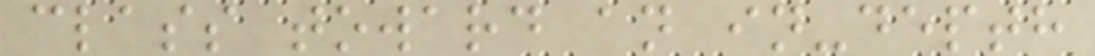class toward an in-depth
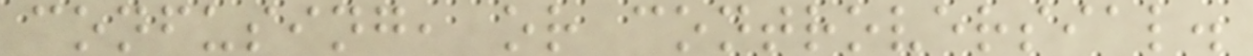confusing, or controversial.
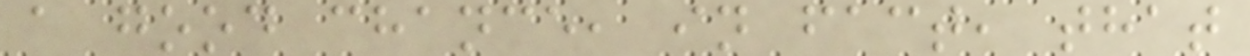a good chance, in fact, that
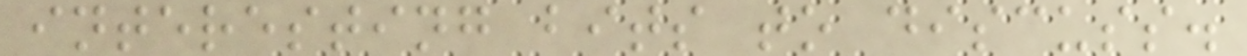interesting bits to discuss.
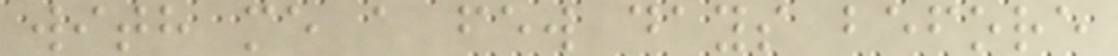with me a few days before
